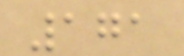171
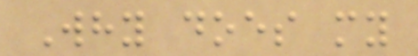Why does my
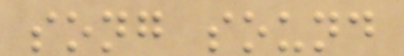song sound
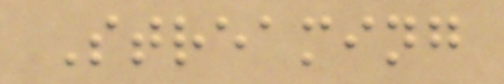Streaming
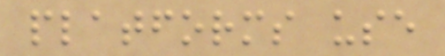platforms use
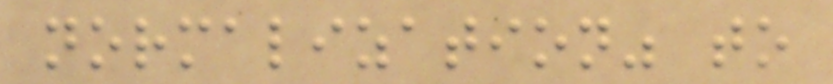normalization" to
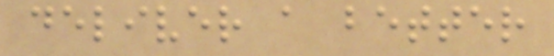deliver a better
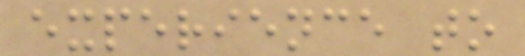experience to
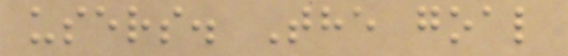users. The goal
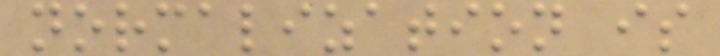normalization is
